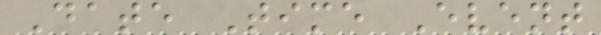Date Time Event
